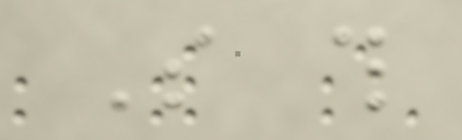So this
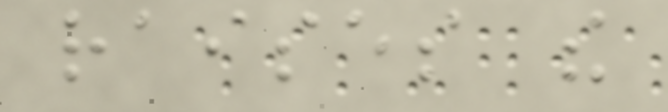raises the
